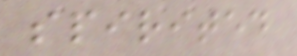spirited
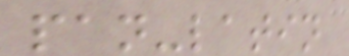pan-latin
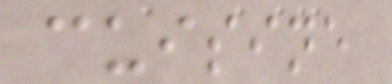cuisine
